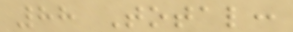88 Total:
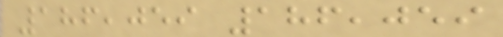186,059 186,059
